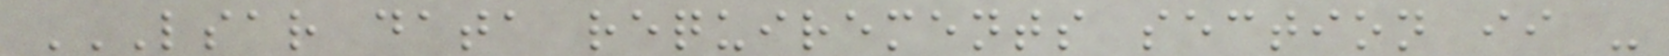LSAR DATA REQUIREMENTS SECTION II -
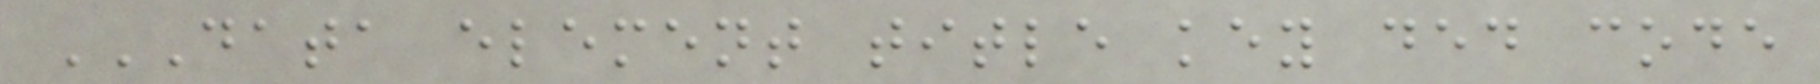DATA ELEMENT TITLE KEY DED CODE
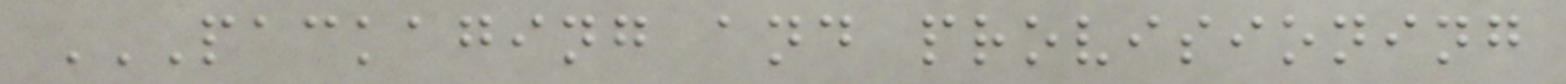PACKAGING AND PROVISIONING
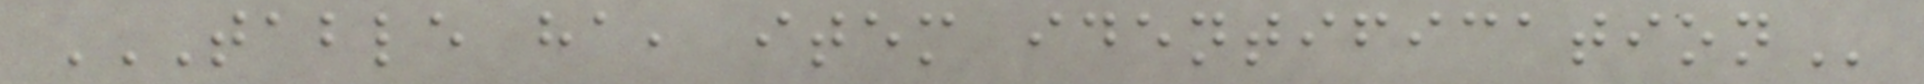TABLE HA, ITEM IDENTIFICATION
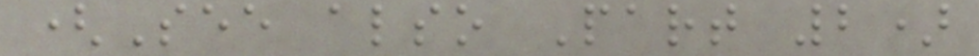(See also Part 2)
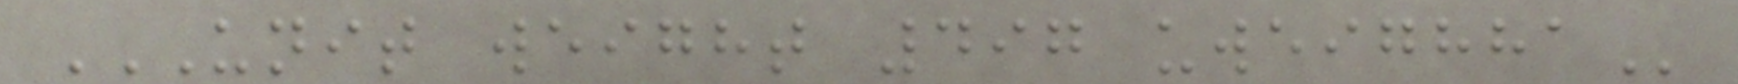UNIT WEIGHT 497 UWEIGHHA
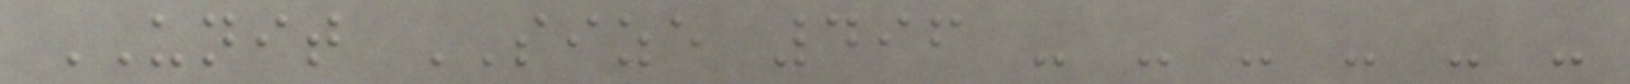UNIT SIZE 496 - - - - - -
